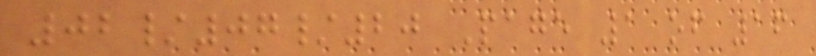02/07/20 Page 1 of 16
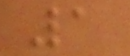1
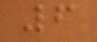6
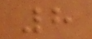8
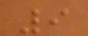9
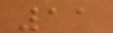11
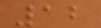12
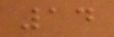14
